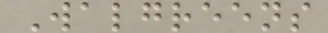Walgreens
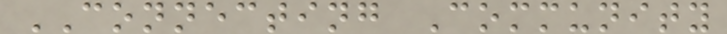CONNECTING Community
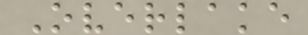Overlake
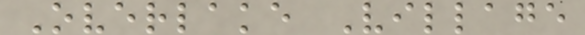Overlake Village
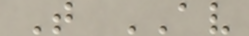T AV
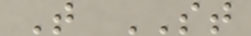T ST
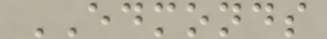EDMONDS
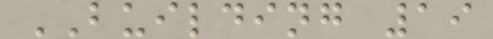BUILDING 19
